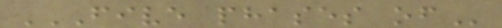FIVE PHASES OF
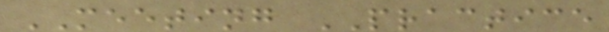MEETING PRACTICE
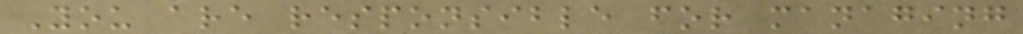You are responsible for managing
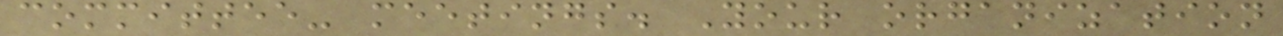committee- meetings. Your organization
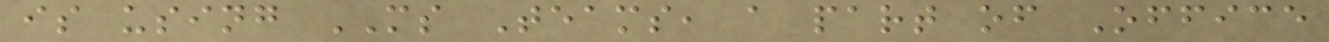is using MS Teams, a part of Office
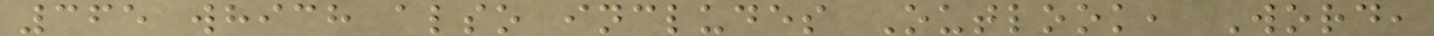365 which also includes Outlook, Word,
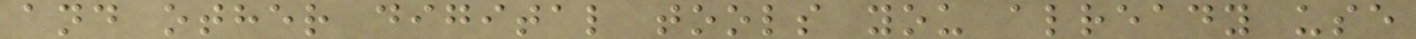and other digital tools you already use
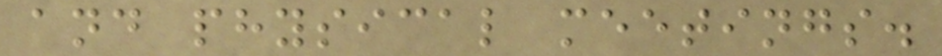and physical meetings.
